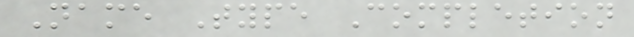Name Type Completion
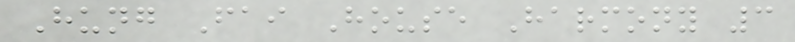Hung Fai House Harmony 3
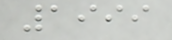1999
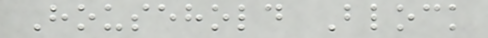Household Block
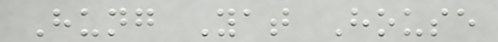Hung Yat House
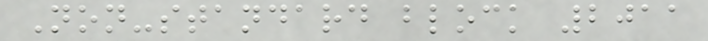Non-standard block 2011
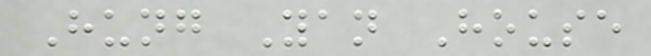Hung Yan House
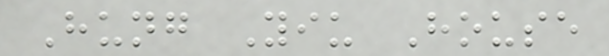Hung Yiu House
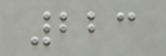223
